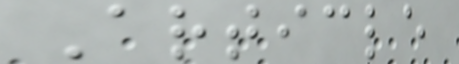Article
